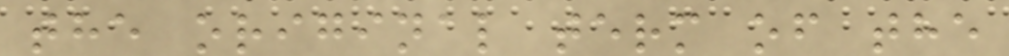the original term of the
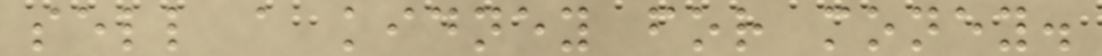sell a kidney for money.
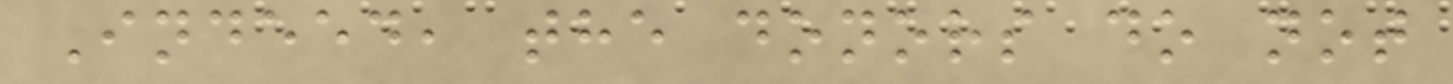Indeed, the donors do not
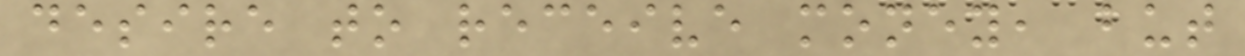desire to receive money, but
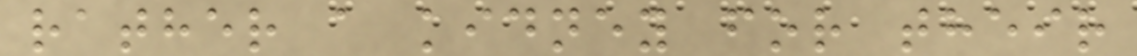rather a kidney for their
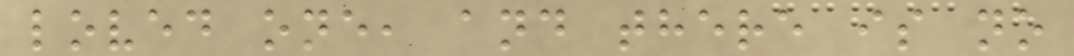loved one, and there is no
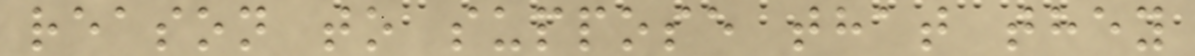reason to suppose that they
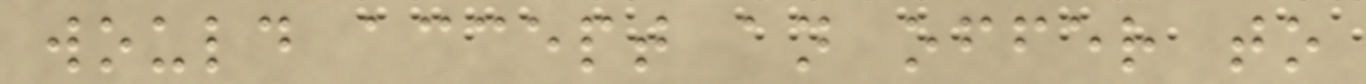would accept an offer to
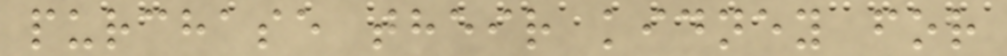purchase their kidney for
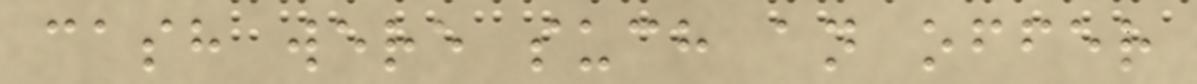cash were such an offer
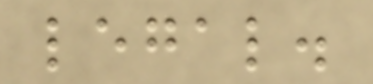legal.
